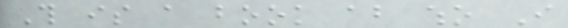This is a book about who I
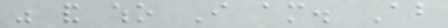was and who I am. About
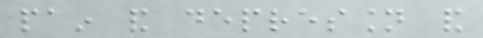pain and depression and
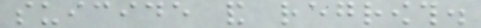suicide and regrowth.
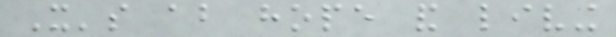It's about hope and living
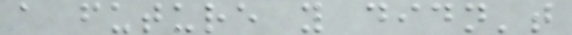a future you didn't
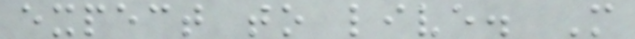expect to live. More
